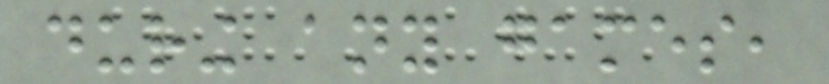during any games,
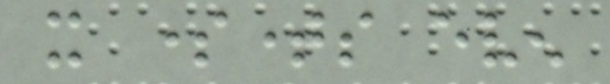it sometimes even
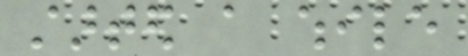started a while
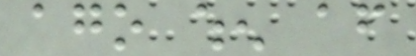ago when after
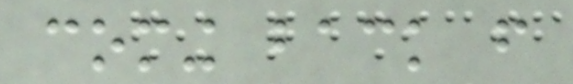coming back from
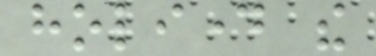holiday the
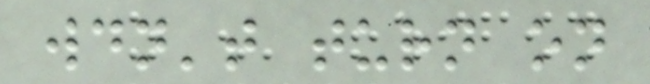wouldn't turn on
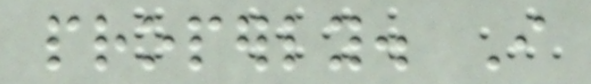properly. I
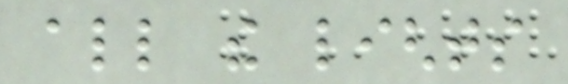all the lights
